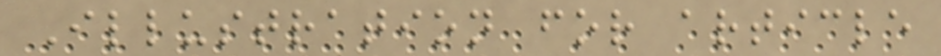Illustration for article
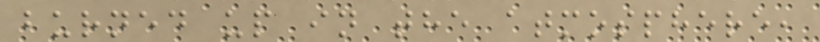burned up in the atmosphere,
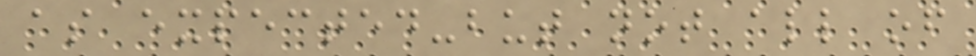as expected-but not all of
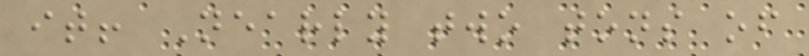it! Nearly two tons of
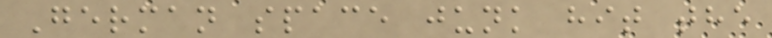German space junk hit the
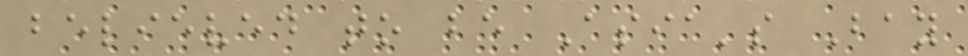believed to be Asia's Bay
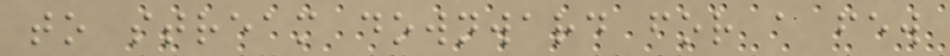to stream downward for a few
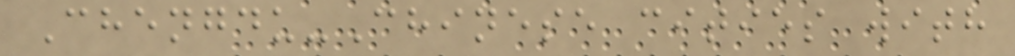Chengdu-Chinese cities with
